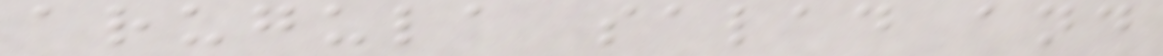arugula salad and
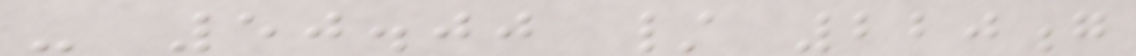- 50.00 / 220g
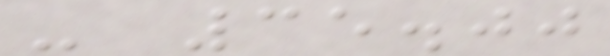- 35.00
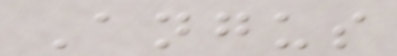Angus
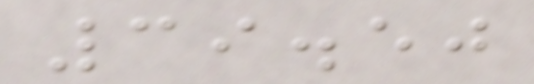39.50
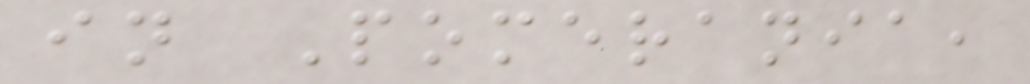in Pomerania,
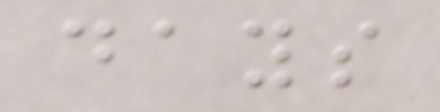days
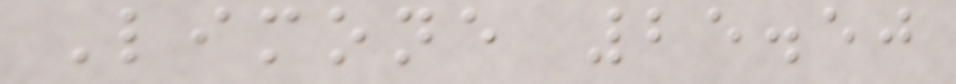Limone 25.50
